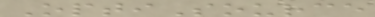OptiSource
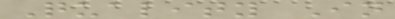Quality In
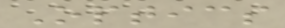Optics
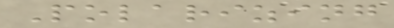Polarizing
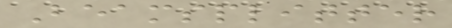Beamsplitter
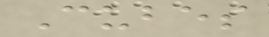Cubes
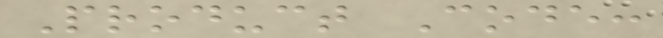Product Code:
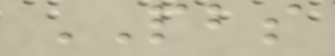PBS
